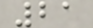21
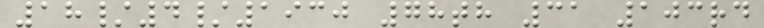18/4/1930 78th 31 103rd
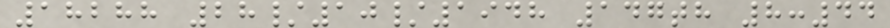18288 28/10/1948 147th 8:44
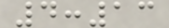4:13
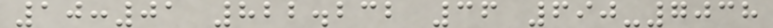10:01 822.232 36 690-7038
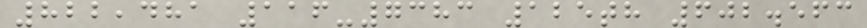822,481 116-7383 125th 602.563
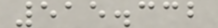515.332
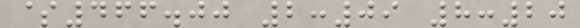$466.00 2:09 8:20
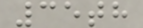35th
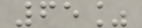65%
